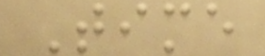Time
